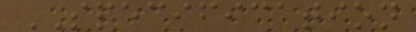SPECIFICATION
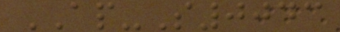AP-S0043
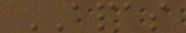APAS
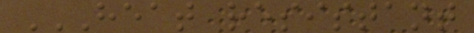HEAT RESISTANT
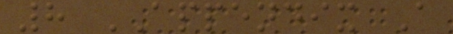8 APPENDIX A
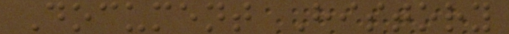Document History
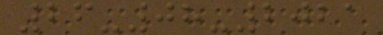26-08-2021
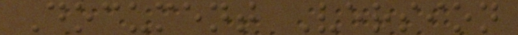Document Version
